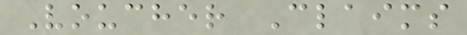Voucher Claims
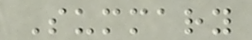Summary
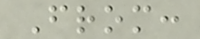From:
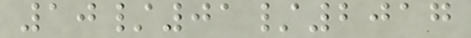10/01/2017
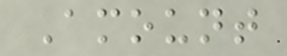Amount
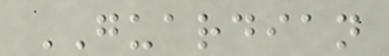GUARDIAN
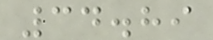34.89
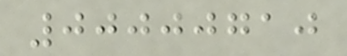00000710
